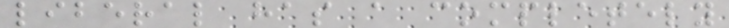liberal has a completely
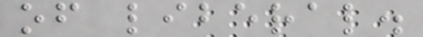of liberal.
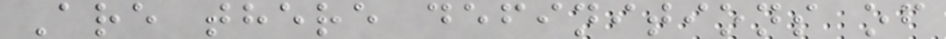Are there definitions of
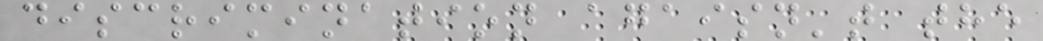discrimination agaisn't the
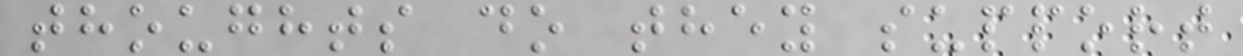thoughts do they support
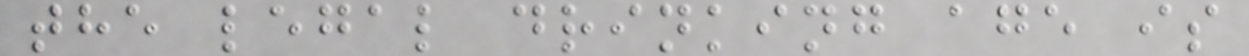the legal drinking age is
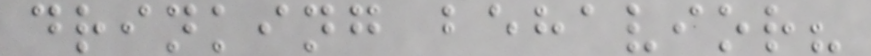drinking behavior?
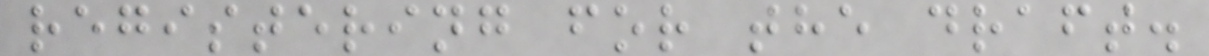registering for the draft.
